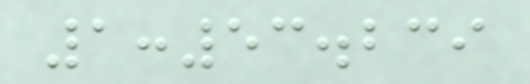1:53.239
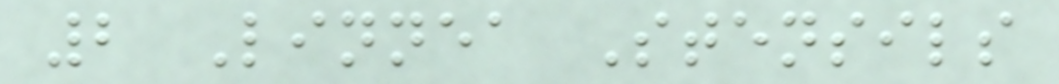2 Linnea Stensils
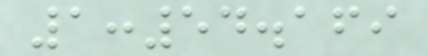1:54.169
